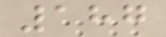187
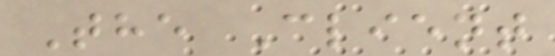The Client
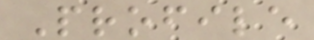Profile
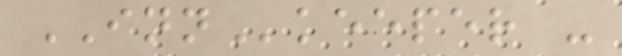INNkeeper -
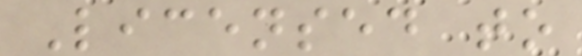Licensed to
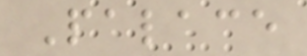Palace
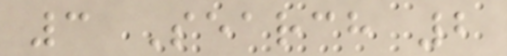3 Search 2
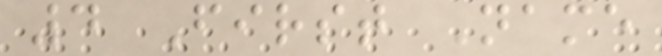4 First Name
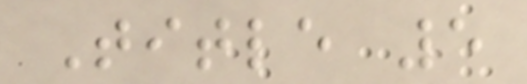Title 5
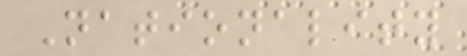Nationality
